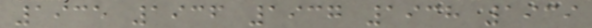1935 1936 1937 1938 1939
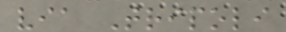via Tripoli
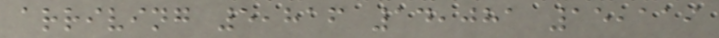arriving 5,816 14,081 15,119
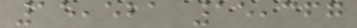15,521 15,367
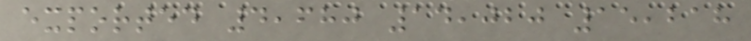exported 4,680 14,020 15,218
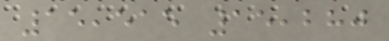15,515 15,280
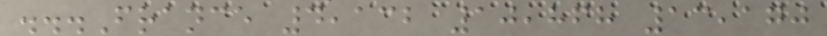...France 4,132 10,868 13,170
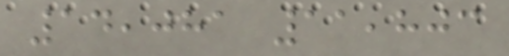14,081 11,803
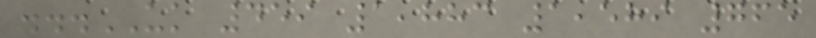...UK 459 1,883 1,589 765
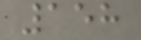158
